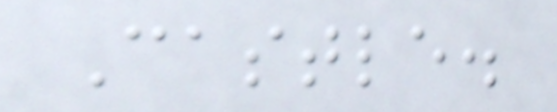Castle.
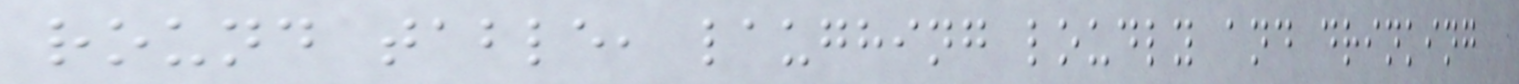round table, laughing loudly and drinking
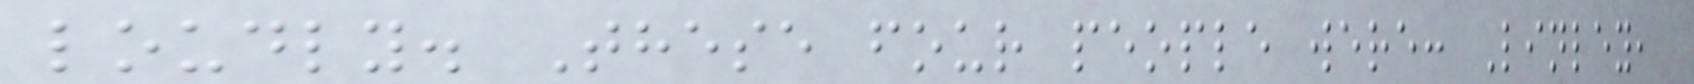loudly. These four people were: Linley,
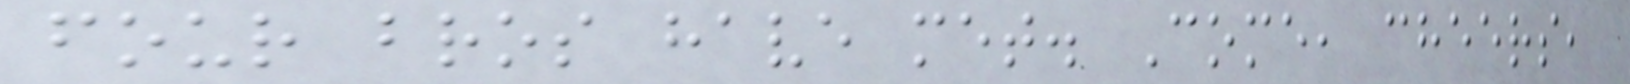four bros have met. Come, cheers,
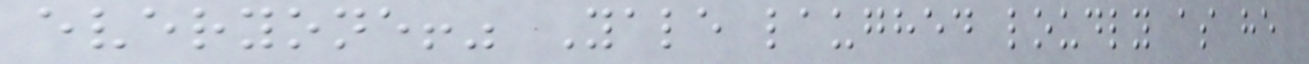everyone!" Yale laughed loudly as he
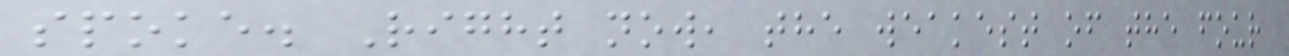spoke. Right now, the weakest of the four
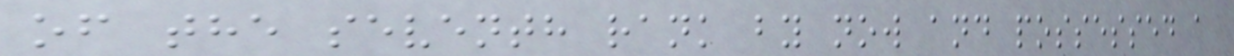of the seventh rank by now and possessed a
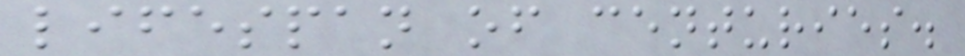lifespan of centuries.
